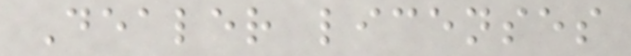Dealer licenses
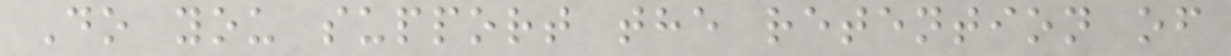Do you support the retention of
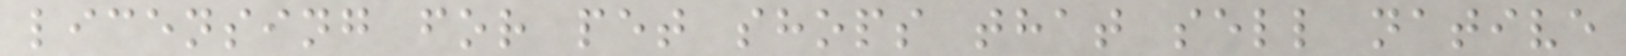licensing for pet shops that sell native
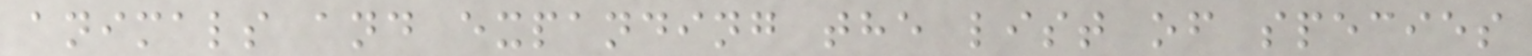animals and expanding the list of species
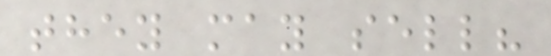they may sell?
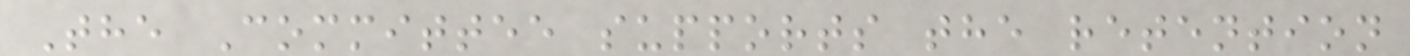The Committee supports the retention
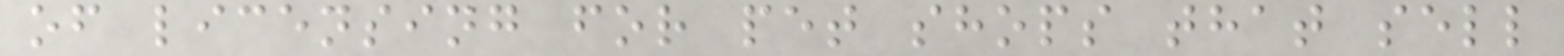of licensing for pet shops that sell
